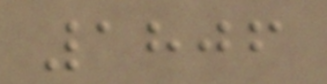1806
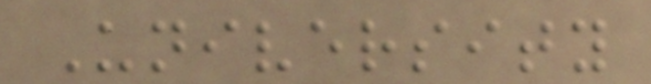University
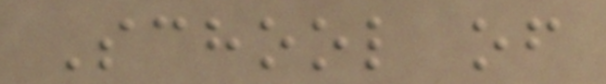School of
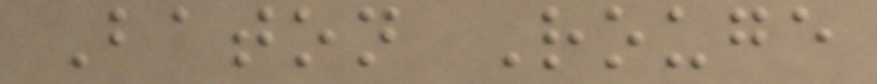Baton Rouge
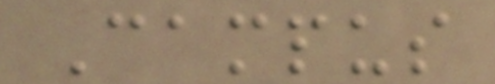Campus
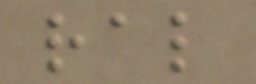ral
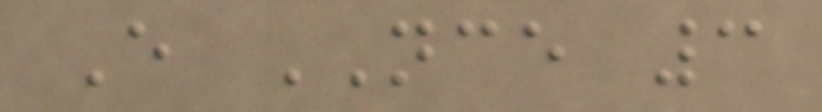E NCE 3
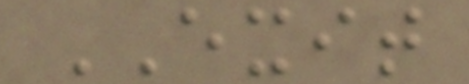EXIT
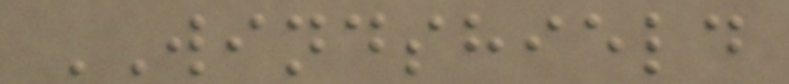WINDSHIELD
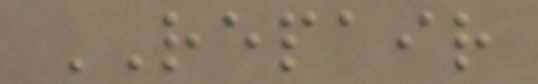REPAIR
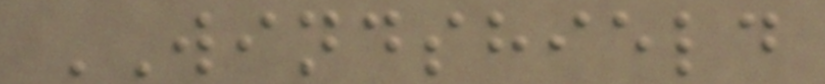WINDSHIELD
